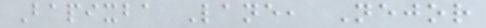Bapixba Lane, Nejor
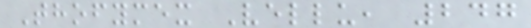Thofymex Vellu, 247
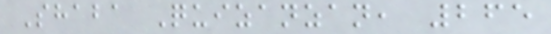Shaba Quizanzan, 265
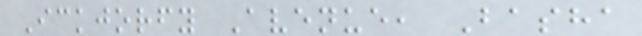Ickjorfy Avenue, Basha
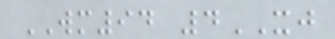WM94 4XJ
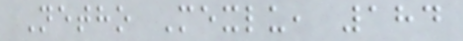Netho Mexlu, 184
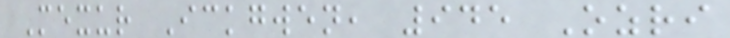Mexur Ickgwen, 945 Ozri
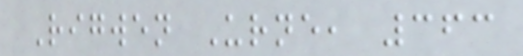Rigwen Urne, 363
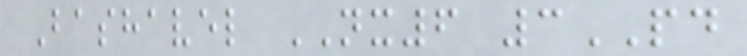Bashavel NX6 3PD
